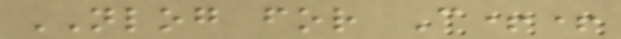NLOG for C++
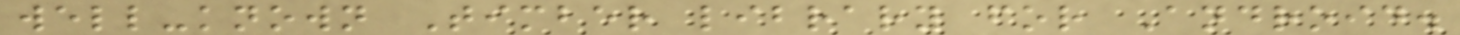well-known Timber library for Android.
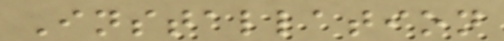Installation
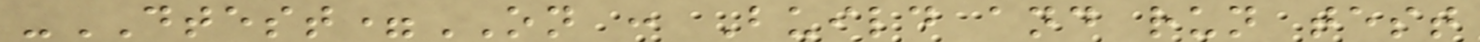-DTEST=ON : Build and run test
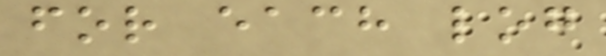for each log
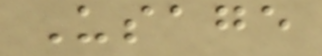Usage
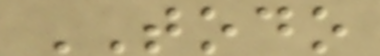TODO
